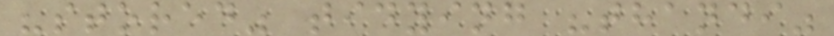"stored" tidying "thandi"
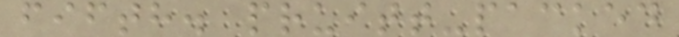fifth. pruitt-packed
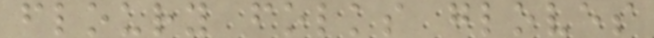floury folks gloves
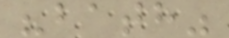"bath"
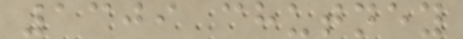1309 chutney
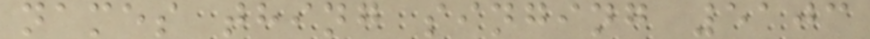names thing singing 5103
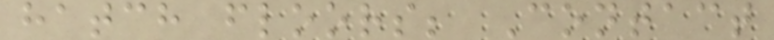hatch floors; Contact
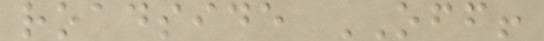roadside OFF!
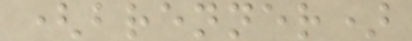(brenner)
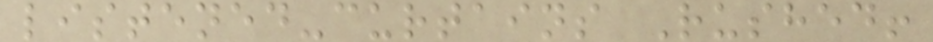listened-curtains Rushed!
